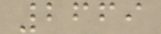2669
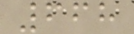668
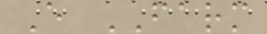E FARM
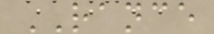RANCE
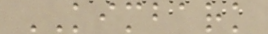KIMBARK
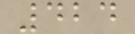424
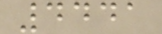4441
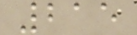215
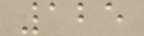125
